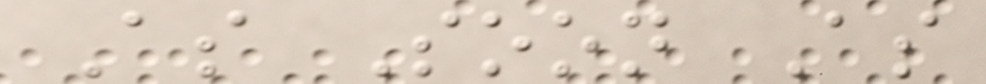As Soon As
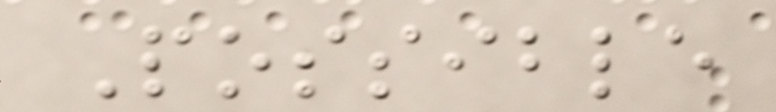Possible
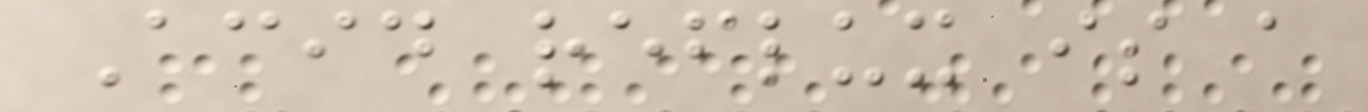Acid reflux is a
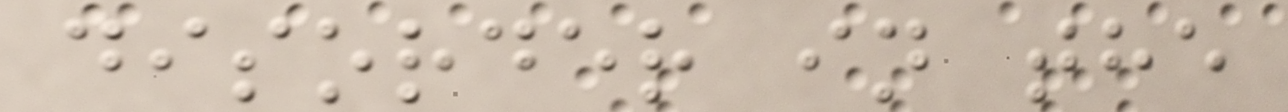disorder in the
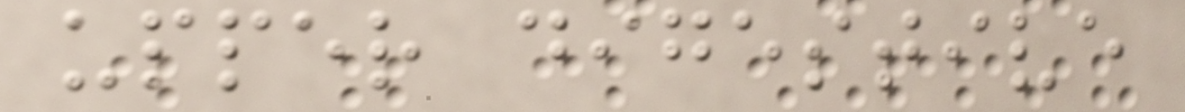upper digestive
